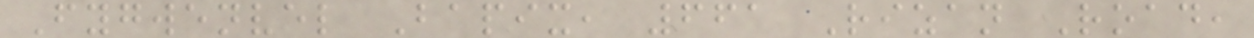Fygwenvel Bapix, 661 Rizan Road,
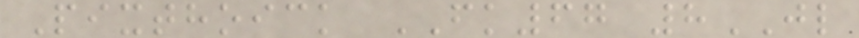Pixthoick FK67 8JL
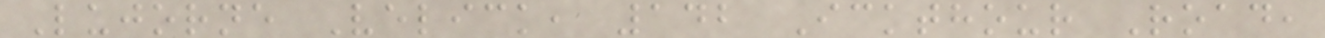Lujorne Velick, 142 Ickthour Road,
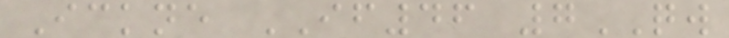Ickne IF46 7QW
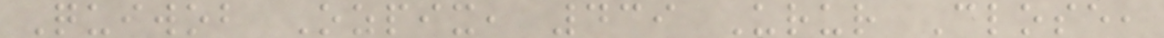Quiwob Ozpix, 439 Urur Close,
